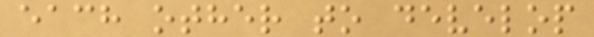each other to develop
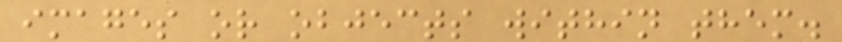images or objects within them.
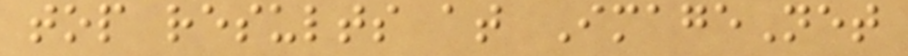top results at ImageNet
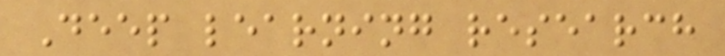Deep learning research
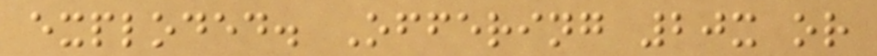exploded. Offering 20x or
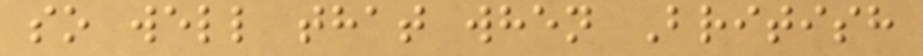so well that when British
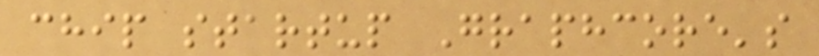chip startup Graphcore's
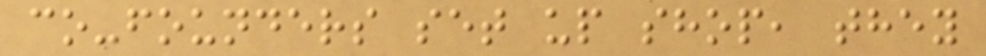co-founders set up shop, they
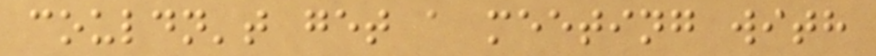couldn't get a meeting with
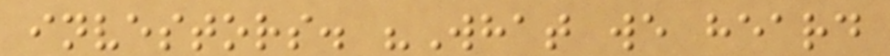investors. "What we heard
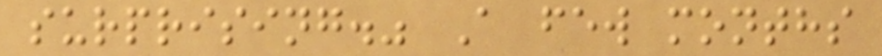surprising." A few months
